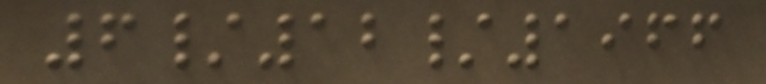6/12/1966
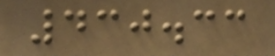430.33
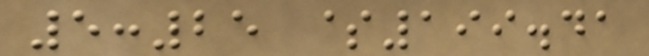5:25 $199.41
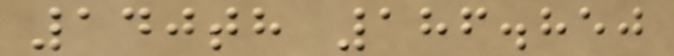140th 186.850
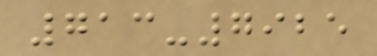713-7925
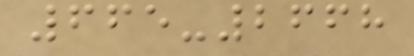665-2668
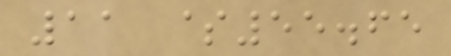11 $55.65
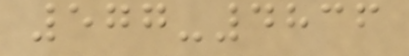577-4836
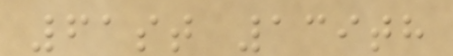61st 139th
